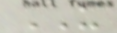US
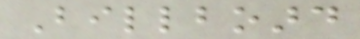Billboard
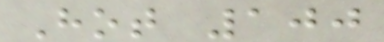Hot 100
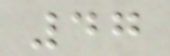47
